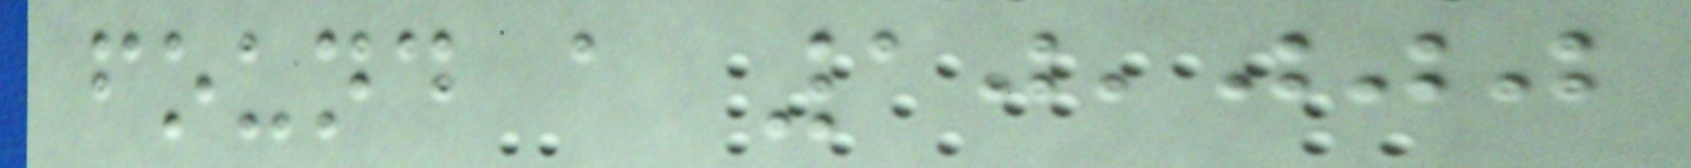found a 10,000
